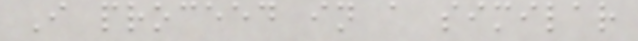I proceed in a similar
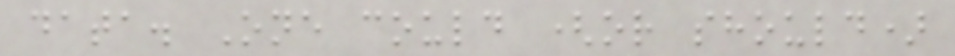data. One could (or should)
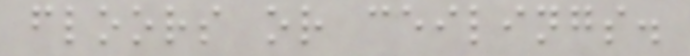floors or ceilings.
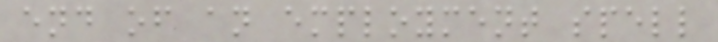end of an employment spell
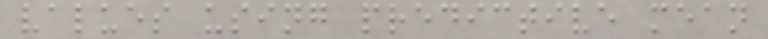values using predictive mean
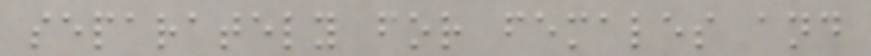separately for females and
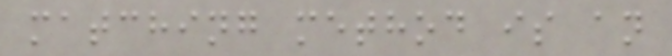matching method is an
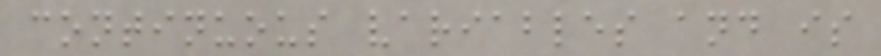continuous variables and is
